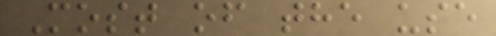Most of the use
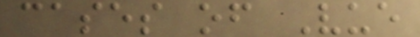cases of Vue
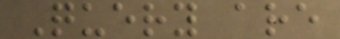Query are
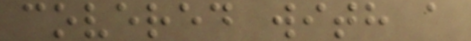covered with a
